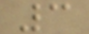3
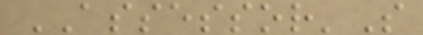ASSESSOR'S
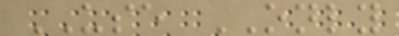USE ONLY
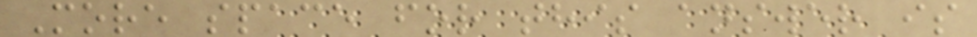More space for this answer is
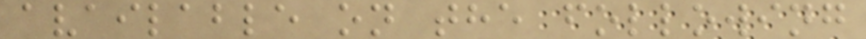available on the following
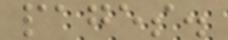pages.
